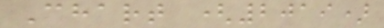Chart (2019)
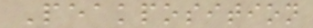Peakposition
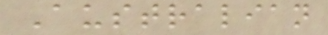Australian
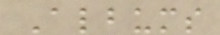Albums
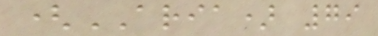(ARIA) 79
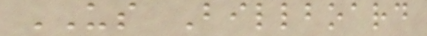US Billboard
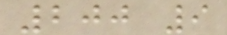200 9
